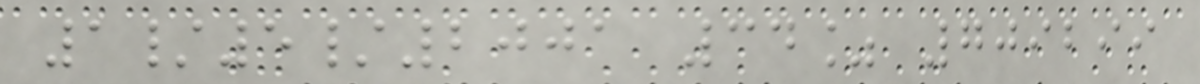1/5/2001 34% 709299
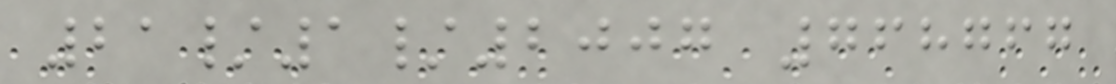21/1/2007 768767
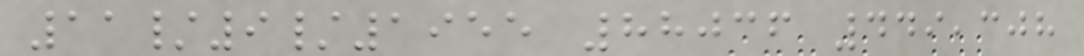11/9/1955 88036 449,308
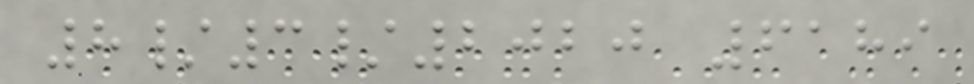8/3/2020 6189
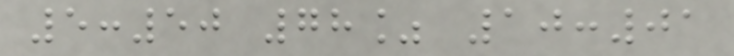5:50 78% 10:01
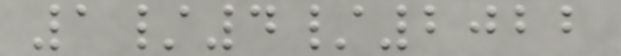1/4/2022
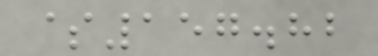$157.82
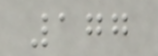177
